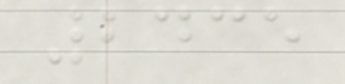2435
